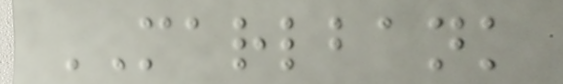MARLBANK
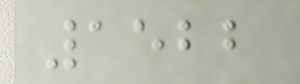1522
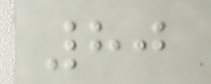80
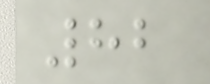82
